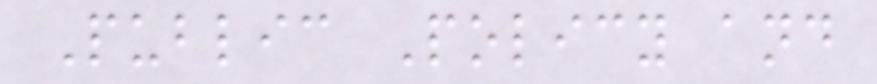Public Policy and
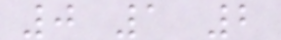0 1 2
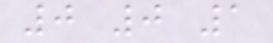0 0 1
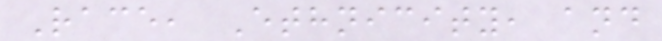Race, Ethnicity, and
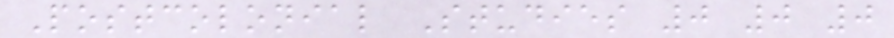Postcolonial Studies 0 0 0
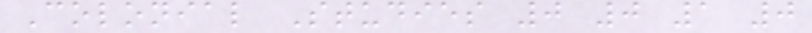Colonial Studies 0 0 1 0
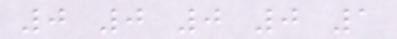0 0 0 0 1
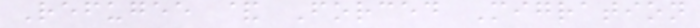Refugee & Forced Migration
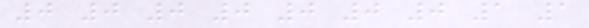0 0 0 0 0 0 0 1 1
